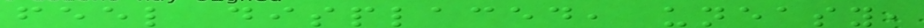feel displaced, uneasy,
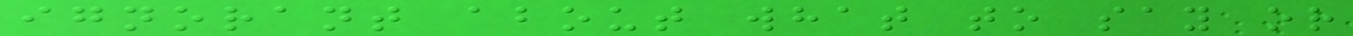ignorant about what to say or
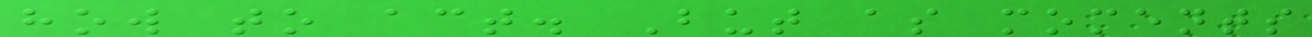how to act. But as moments
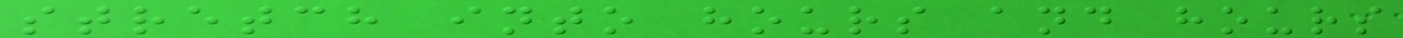stretch into hours and hours
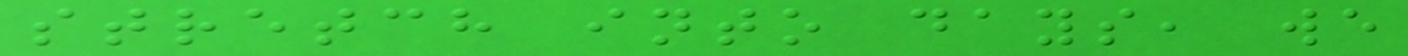stretch into days, we
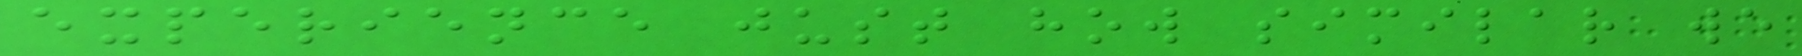experience just how similar we
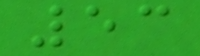53
